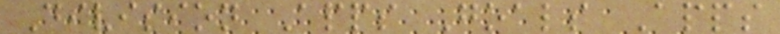Division Apps Goals Apps
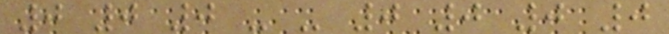0 0 0 - - 0 0 0 0
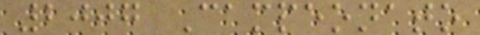2007 Campeonato
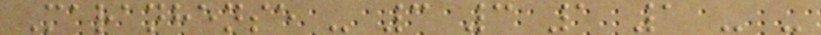Maranhense - 3 3 1 1 - -
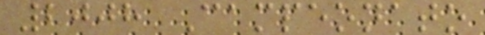2008 Campeonato
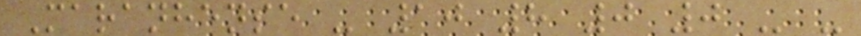Maranhense - 10 8 0 0 - -
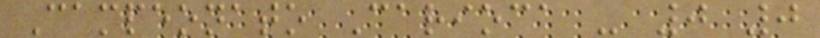Campeonato Carioca - 0 0
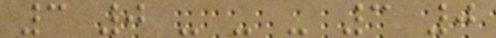3 0 - - - 3 0
